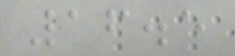16.5
